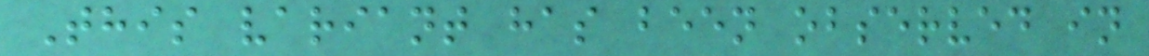This variant has been observed in
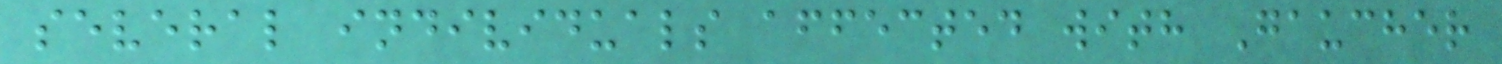several individuals affected with Gaucher
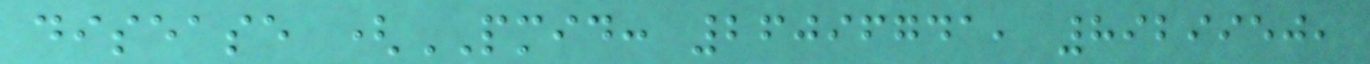disease (PMID: 26096741, 8929950,
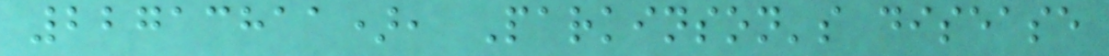22713811), Parkinson's disease
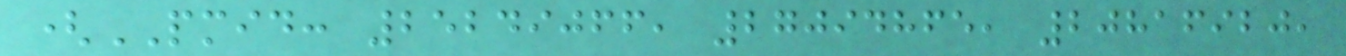(PMID: 25249066, 27094865, 20816920,
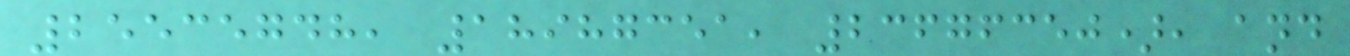25535748, 18987351, 23676350), and
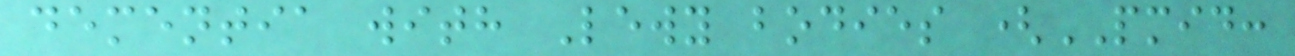dementia with Lewy bodies (PMID:
